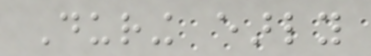During early
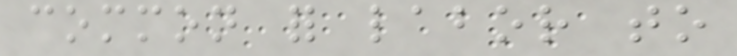common for labor to
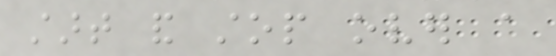start and stop over a
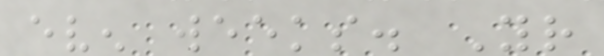even weeks. Your
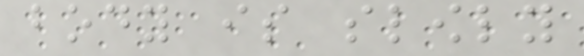body is slowly
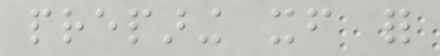preparing itself for
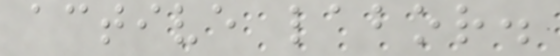active labor.
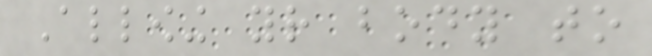Allowing your body to
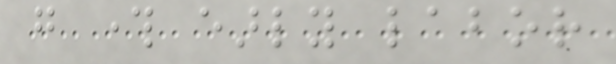go through early labor
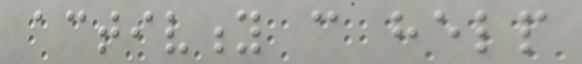activity can help
